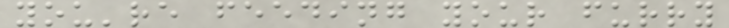you're feeding your furry
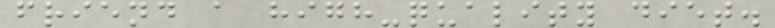friend a high-quality diet.
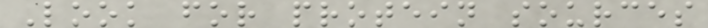Look for protein sources
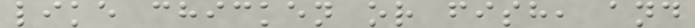like chicken or fish, and
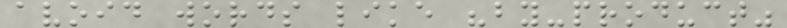avoid words like "by-product"
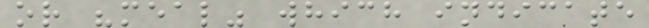or "meal" which indicate
